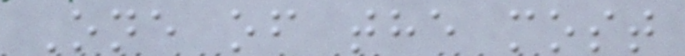One of the most
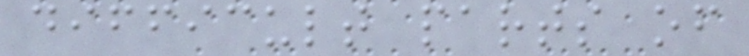difficult parts of
